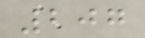207
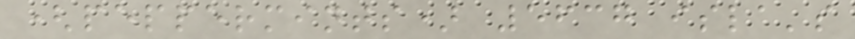(peppermints) 5637 isla's
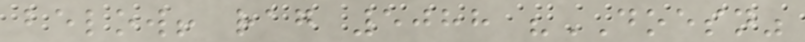below! rag 5088 "DOESN"
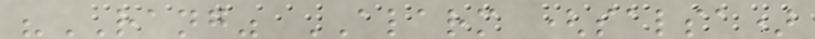"RANG" ALARM (salsa)
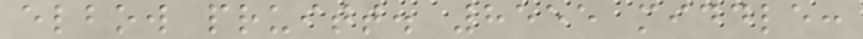elbow pruitt. 8555 middle:
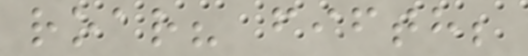roar? fifth;
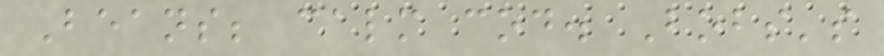Beans; calm cod. Bobs's
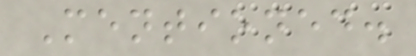Mentioned.
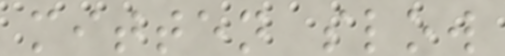mitten slow
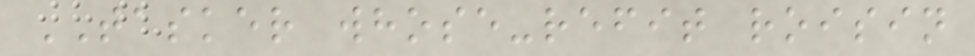TASKER whose-refit roisin
